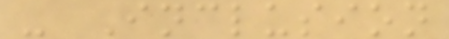- Inclusion
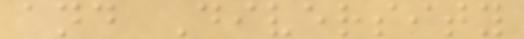and Diversity
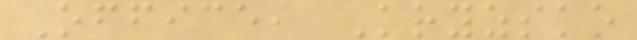Office, Kryzsko
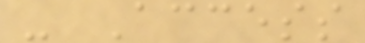- Access
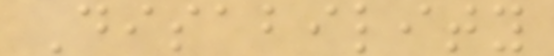Disability
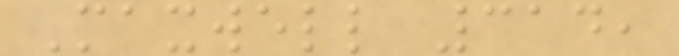Maxwell 314,
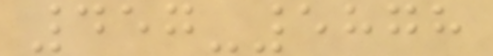457-5878
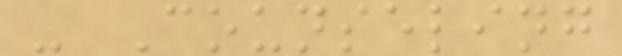- Counseling
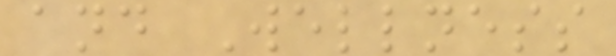and Wellness
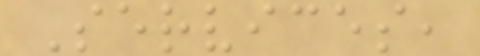Services,
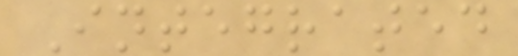Integrated
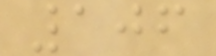106
